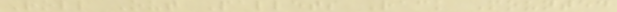Roll Out Pallets Rack Mounted
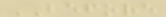BEFORE
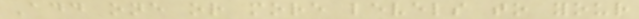Add one or more levels to your
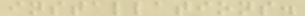installations.
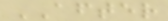AFTER
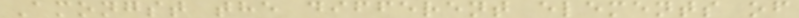Amongst the different elements of
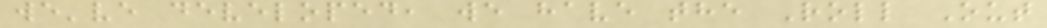we've developed, we have the Roll Out
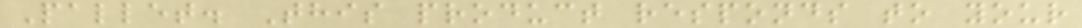Pallet. This product responds to your
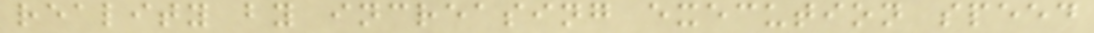reality by increasing execution speed
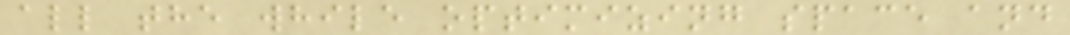all the while optimizing space and
